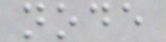node
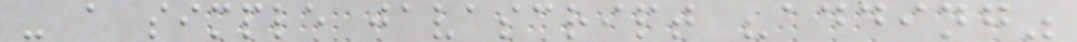- a simple javascript "adding"
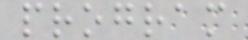program
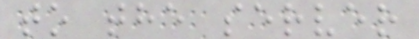to the server
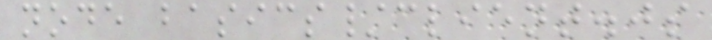node basics/client.js
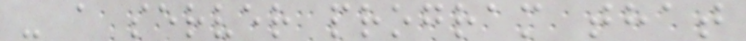- a server program that
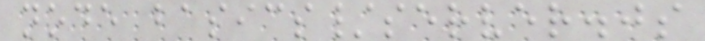node basics/server.js
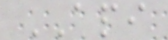API
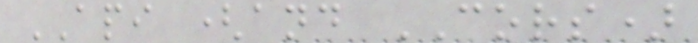API (and CORS)
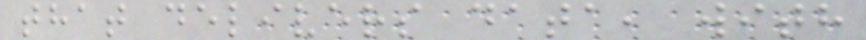that delivers data, with
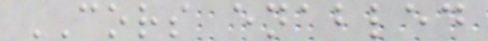CORS enabled
